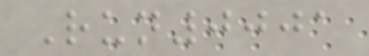Run0001
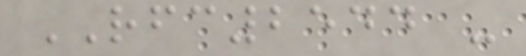RFC2544 -
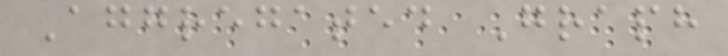Aggregated Graph
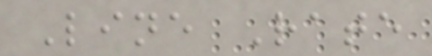Line Rate
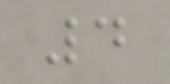4
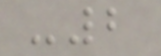-2
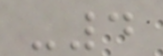-4
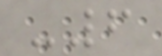-6
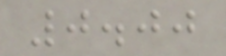0.00
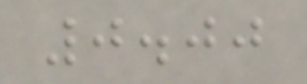0.00
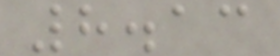8.13
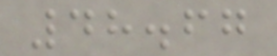48.67
